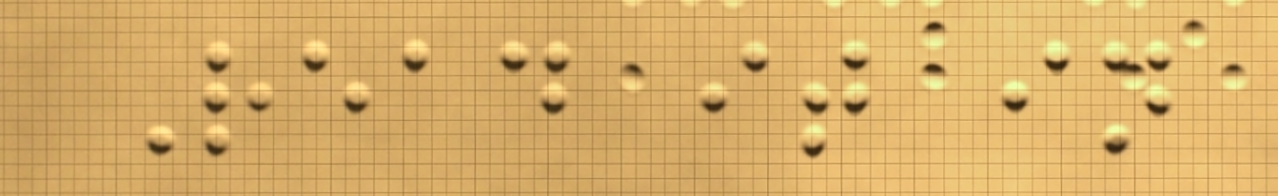Read it in
